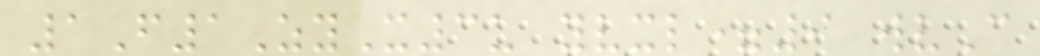1F1ZyX3u yvxl=9 wvC
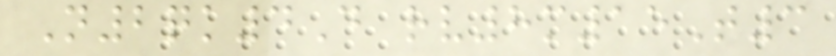N2qk4D rv8m15T3
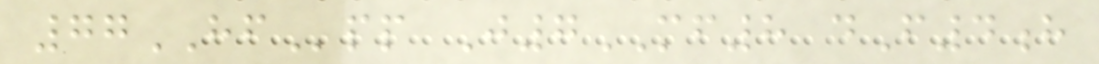77HFpp J7MF8 dF4h
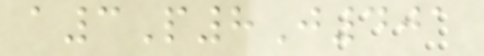a3P8J401
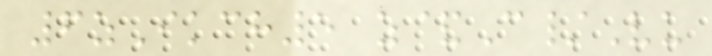6zIkch5 z&C/Vu
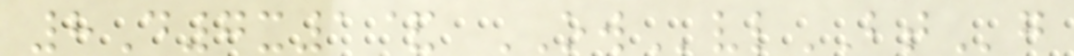8D7x1& OWvlBTg
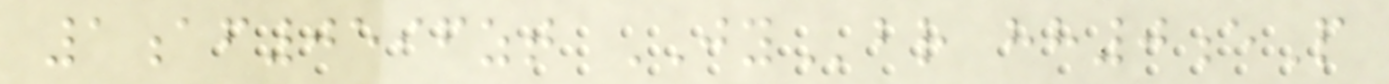1af0596zt JYbr hh0eP
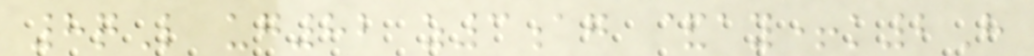8qL ug82 z3ag &ay+k2H
